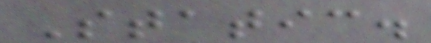Static.
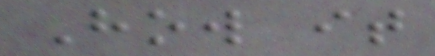How it
